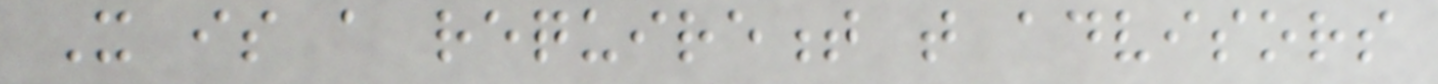It is a requirement that advisors
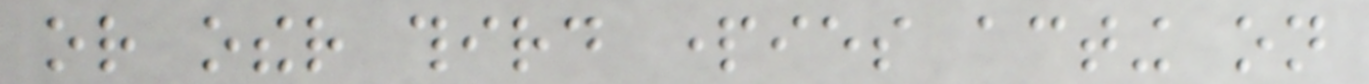or other third parties acting on
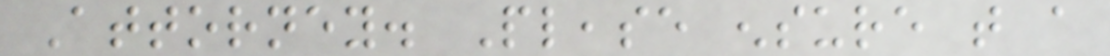Attorney. Please ensure that a
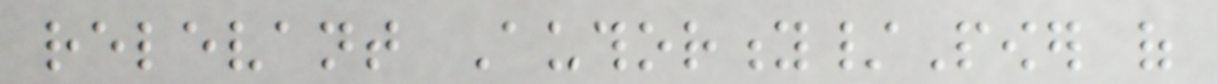relevant Authority/Power of
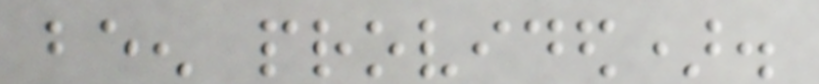been provided).
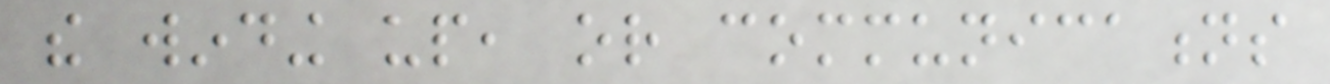the winding up, or communications
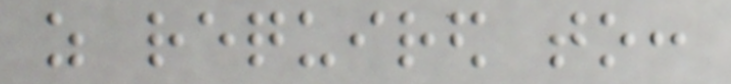as required to:
